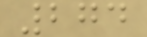274
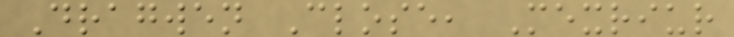Dragwen Close, Mexriur
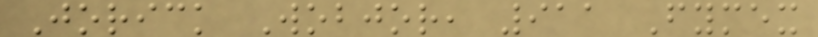Jorick Wobjor, 911 Fymex
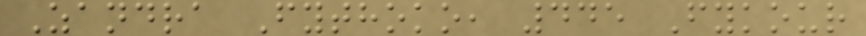Zandra Fythoko, 445 Fykour
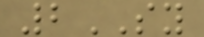2SY
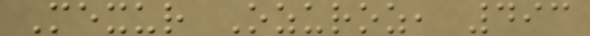Mexur Ozuroz, 493
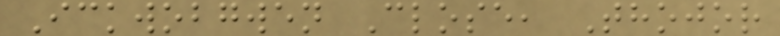Ickwobgwen Close, Thojor
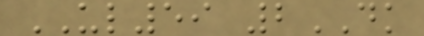UL59 2DK
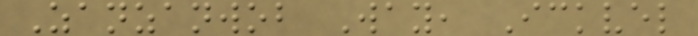Zanzanwob Way, Ickvel
